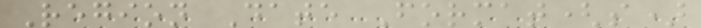Region Date Format(s)
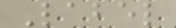Label
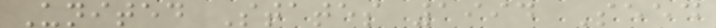United States 1994 Seed
